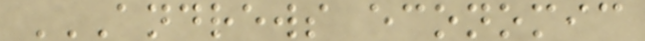ANDREWS ECONOMIC
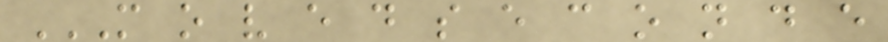M O V E D S E C O N D E
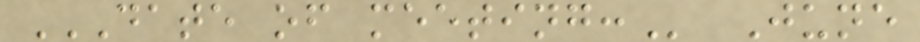DATE OF MEETING: June
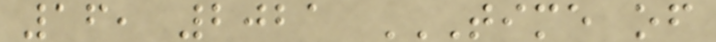16, 2021 TIME OF
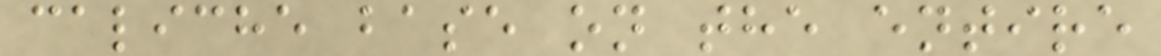caliche base on the entire
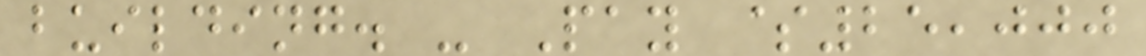building. - Pay $25,000
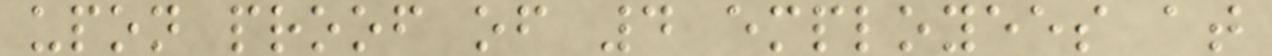upon proof of 4 employees at
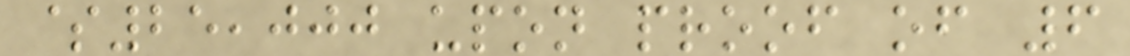$25,000 upon proof of 6
